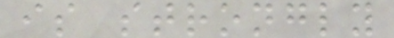is strongly
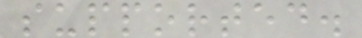supported.
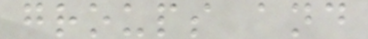groups and
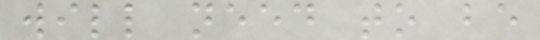will need to be
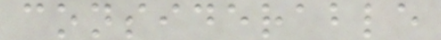considerable
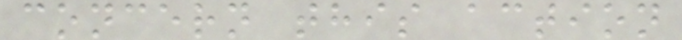concern this action
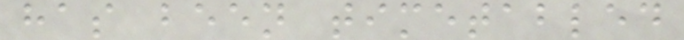has been timetabled
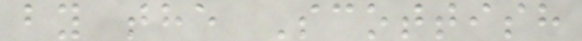by the Scottish
